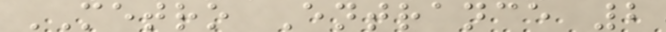METRO Entrance 2
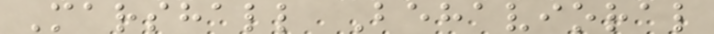Marshall Behavioral
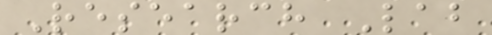Research Lab
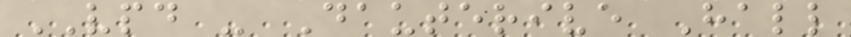VPD - Dauterive Hall
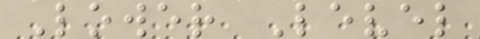Lower Level
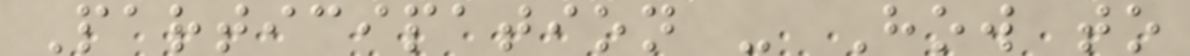Participation - How to
